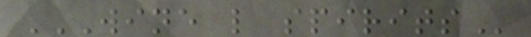WINE L SPIRITS
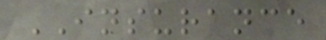INSURANCE
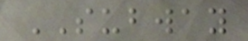SUBWAY
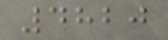4820
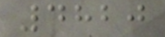4820
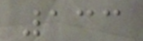133
